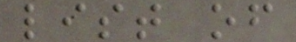list of
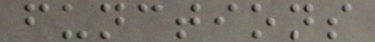functions
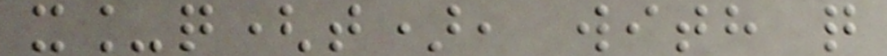x_q(t), with q
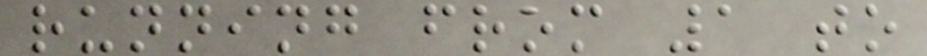running from 1 to
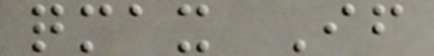qmax If
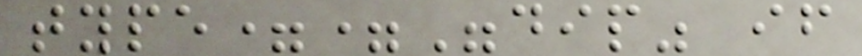type=="dip" if
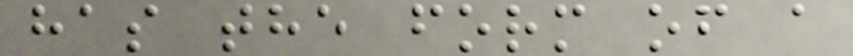has the form of a
